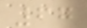67
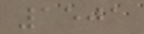1501
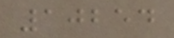10254
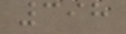398
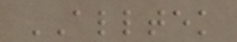ALLTEK
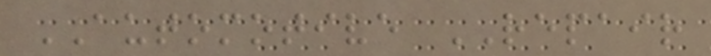AUTOMOTIVE REPAIR
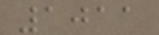1011
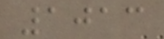1013
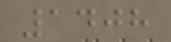1408
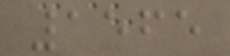1565
